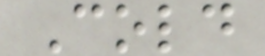Cold
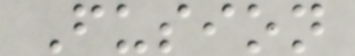Fusion
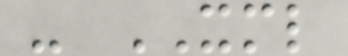- XML
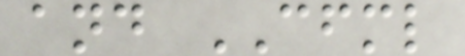and CFML
